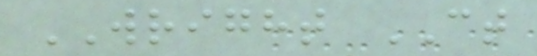WRIGHT CT
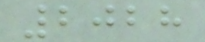2028
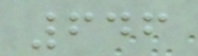646
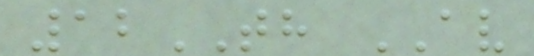12TH AV
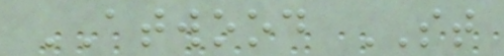ATWOOD ST
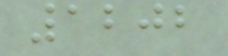1202
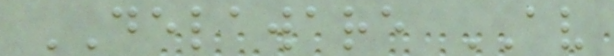DELAWARE AV
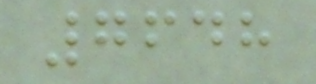7648
